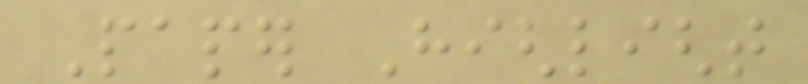Paper Highlight
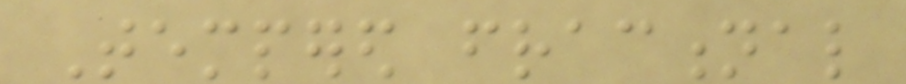Tempered fractional
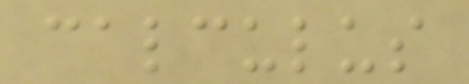calculus
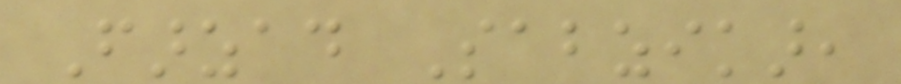Farzad Sabzikar,
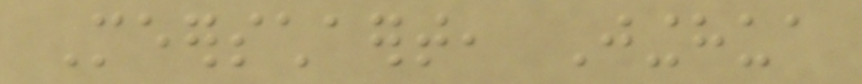Meerschaert, Jinghua
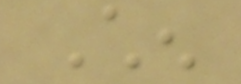Chen
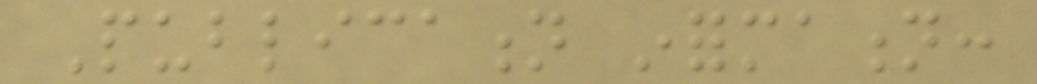Publication information:
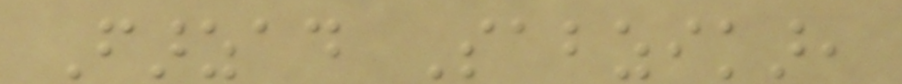Farzad Sabzikar,
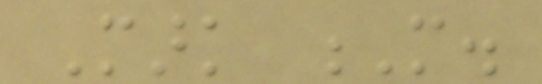Mark M.
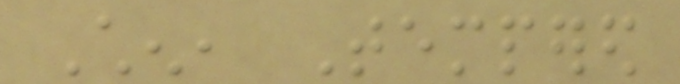Chen, Tempered
